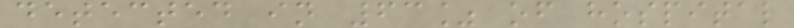detected in 63% of hospital
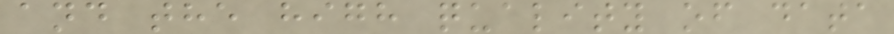and the high quality of data
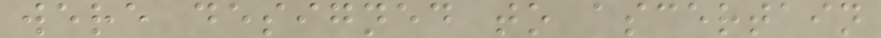were designed to ascertain
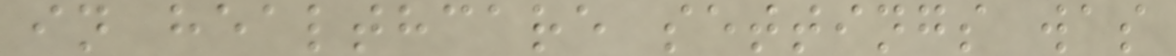in healthcare settings was
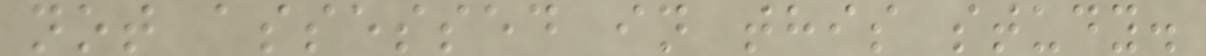not assessed in this study.
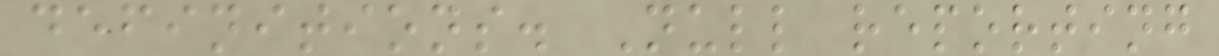definitions. Null reporting
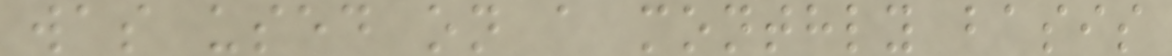was used on a monthly basis
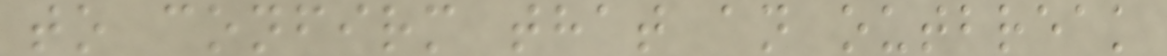to confirm that an outbreak
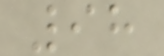98
